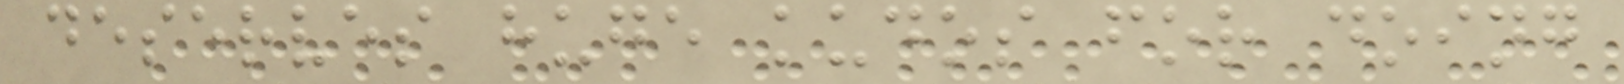deserves huge kudos for doing
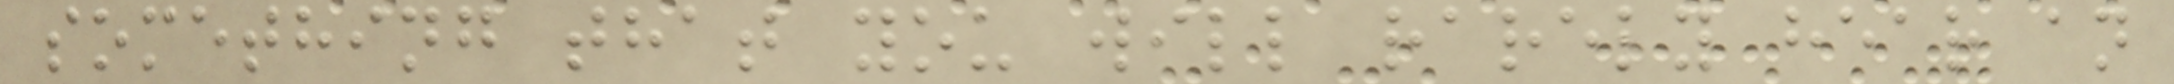something that you will rarely hear an
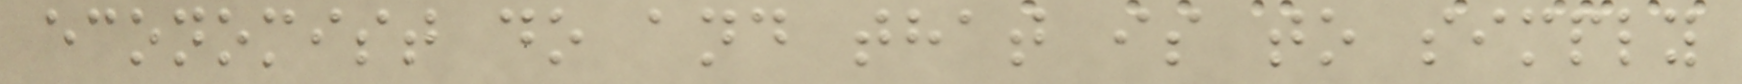economist do and that is to simply
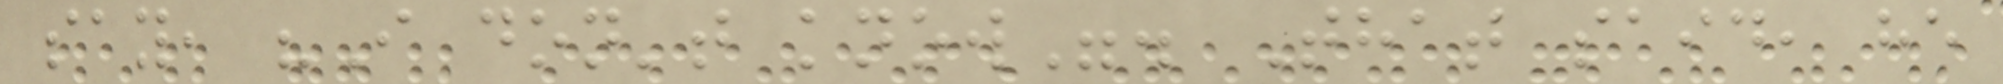say, "I don't know". That said, he
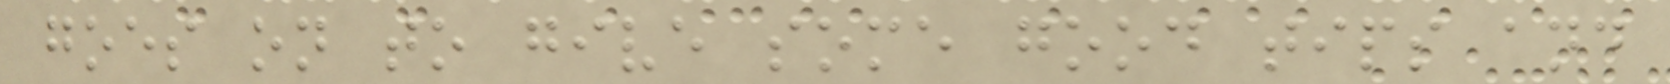goes on to give some good tips and
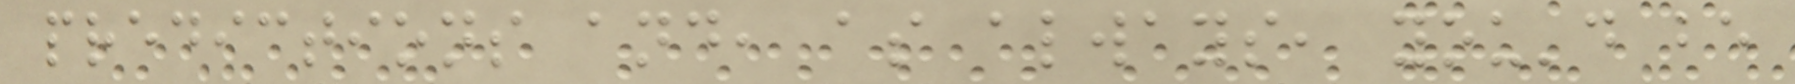predictions and, as always, you'd be
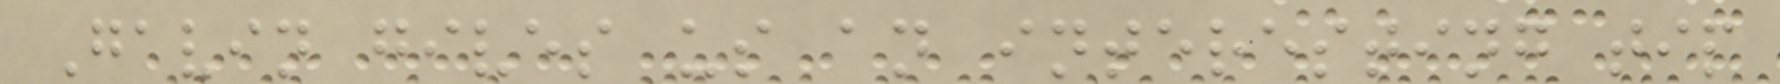Gavin gives us an interesting tip
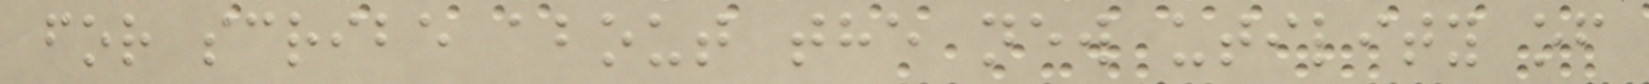for scribe about the new utility of
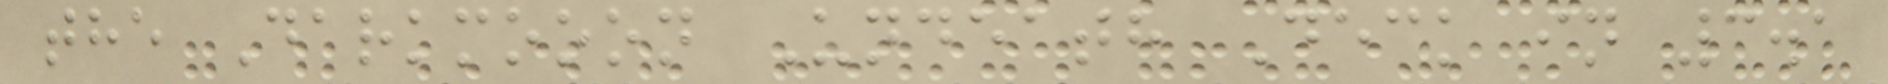the Darkmooon Undeath Deck in 3.1
